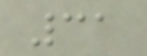31
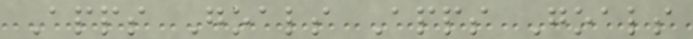Apps Goals Apps Goals
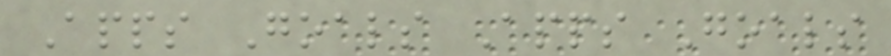Apps Goals Apps Goals
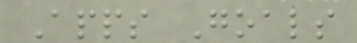Apps Goals
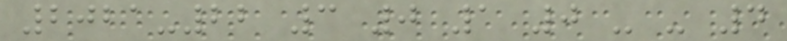2021-22 3 0 1 0 - - 4
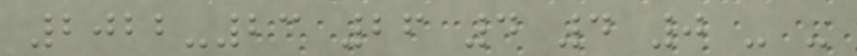2022-23 26 4 4 0 - -
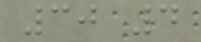30 4
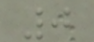0
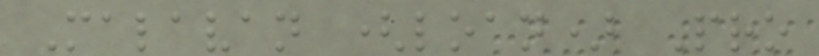Malavan (loan) Pro
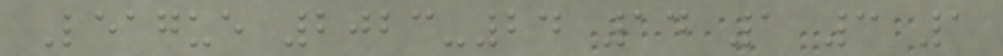League 2023-24 14 1 3 1
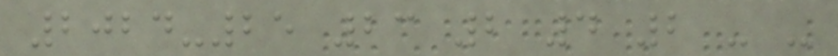2024-25 23 2 4 2 - -
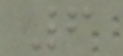6
